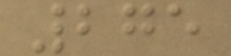275
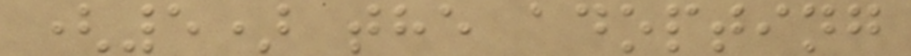(5) the adopting
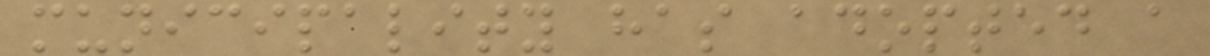municipality has adopted a
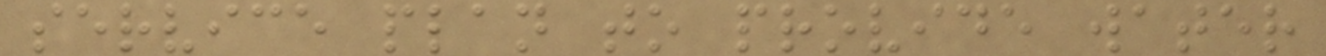service plan to provide water
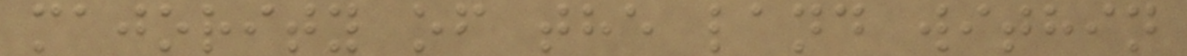majority of the land within
